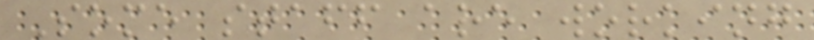Some staff are working
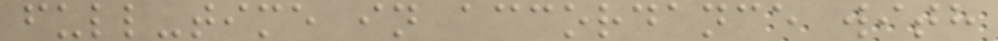full-time in accordance with
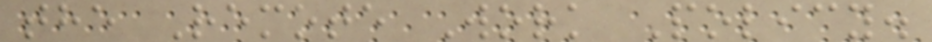the Remote Work Policy.
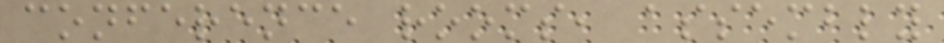conference rooms, assembly
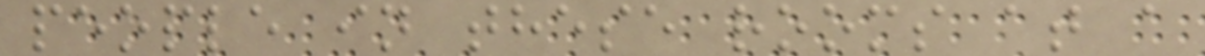people in these rooms at a
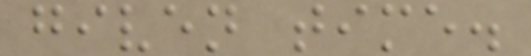given time.
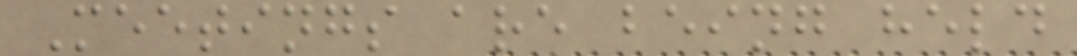Meetings are being held
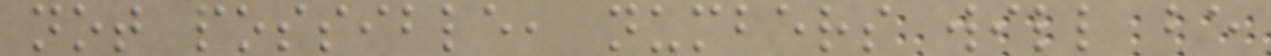not possible, numbers will be
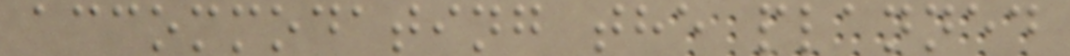accommodating the planned
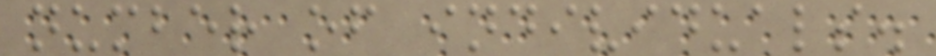number of individuals.
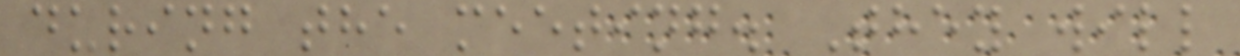during the meeting. They will
